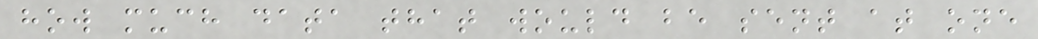how much data that would be sent at one
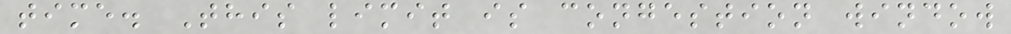time. This limit is congestion window
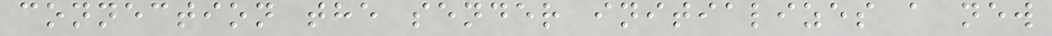connection the sender initializes a new
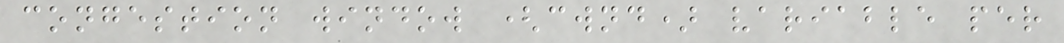congestion window (cwnd) variable per
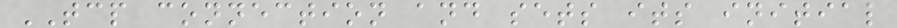TCP connection and sets its initial
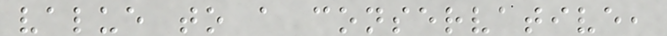value to a conservative,
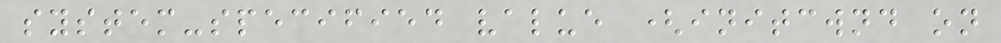system-specified value (initcwnd on
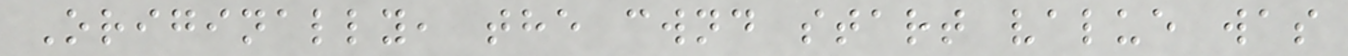Originally, the cwnd start value was
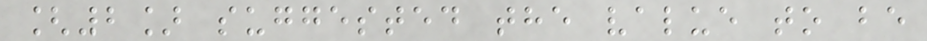[2] suggested the value to be
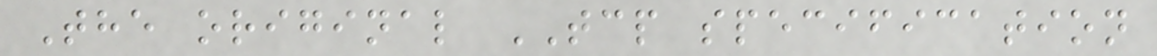The original TCP specification
